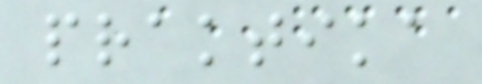praktika
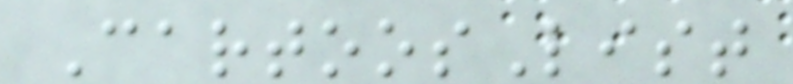CartoosList
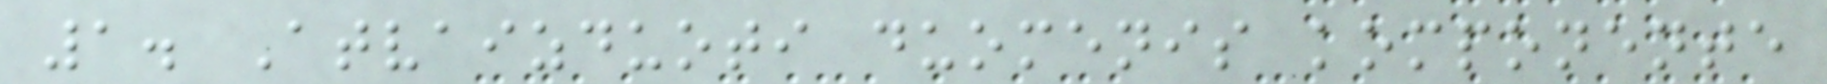1. Atvaizduoti duomenis komponente
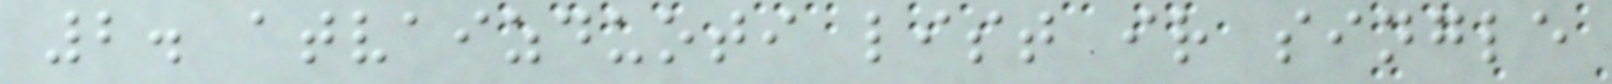2. atvaizduoti list ir single
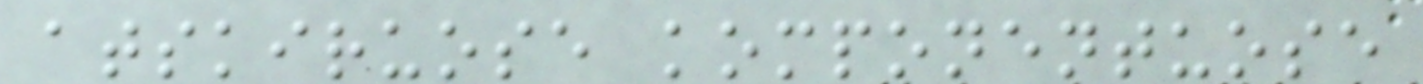atskiruose komponentuose
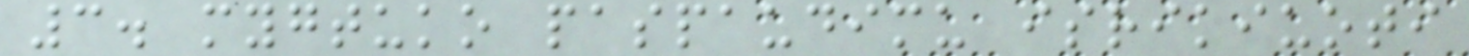3. mygtuko paspaudimu isrikiuoti
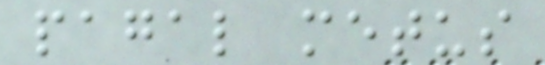pagal metus
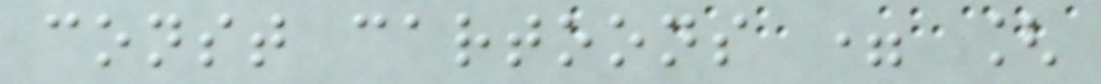const cartoons = [
